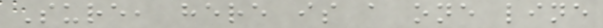Sure, here is a one line
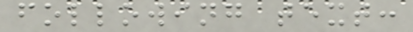following text:
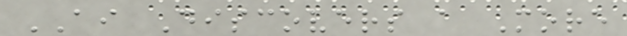AI Discovers a More
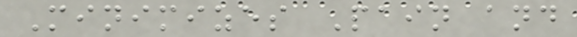Minimizes Pain and
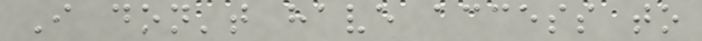I don't have access to
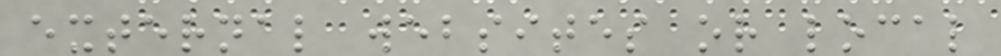external websites or local
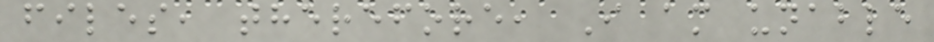files, therefore, I am unable
